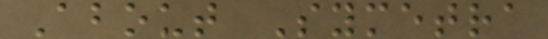About Symetra
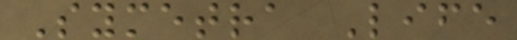Symetra Life
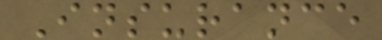Insurance
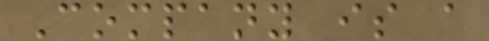Company is a
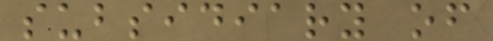subsidiary of
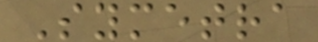Symetra
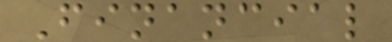Financial
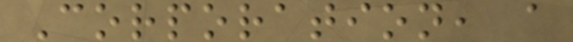Corporation, a
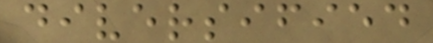diversified
